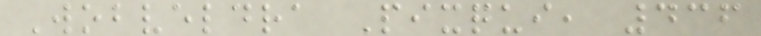Wobveldra Pixqui, 436
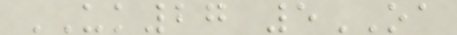UK27 5OA
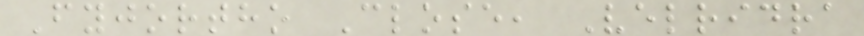Fyjortho Close, Velridra
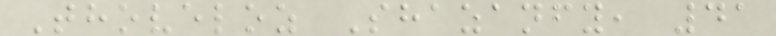Thoveloz Shazanfy, 41
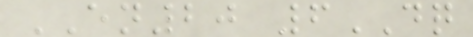EN20 6DQ
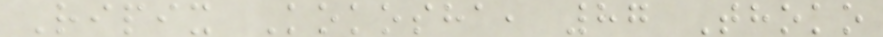Ripix Kokosha, 87 Thoko
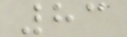83
